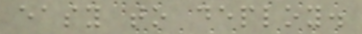easy to deploy.
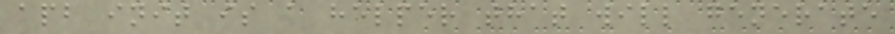apb init is a helper that will generate
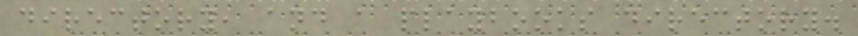directory, and a playbooks directory.
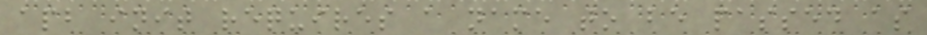apb init requires a name to be passed as
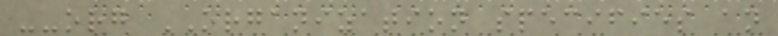--org ORGANIZATION specifies an
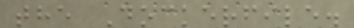the Dockerfile.
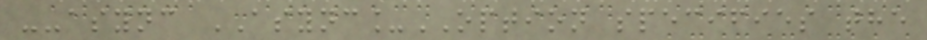--async ASYNC_OPTION specifies the
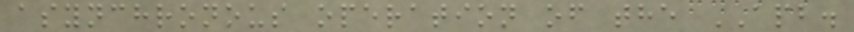asynchronous operation of the APB.
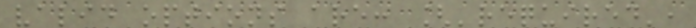valid options are: ['required',
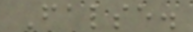False.
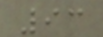93
